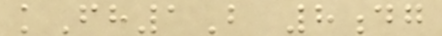kFh1B 8dg
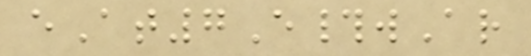eAt7E#wAr
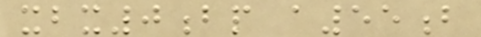xbx0bp a55b
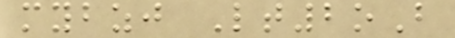mybzj Lt2oB
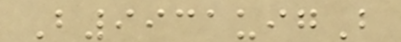B9931uigB
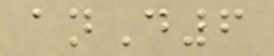anD6
